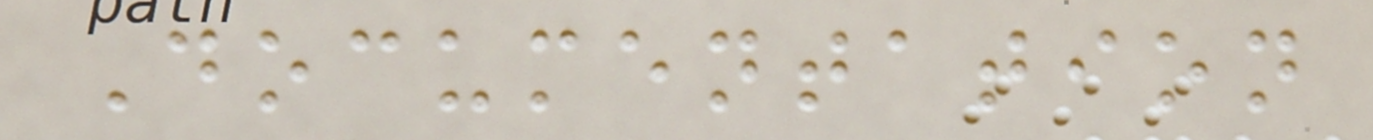Documentation
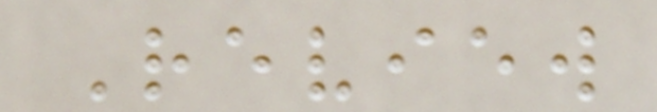Review
